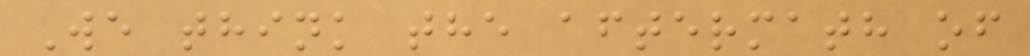We think the aftermath of
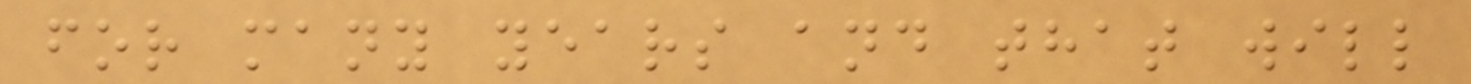for many years and that will
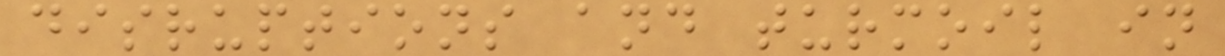disruptions and turmoil in
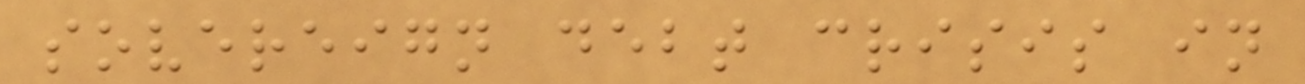sovereign debt crisis in
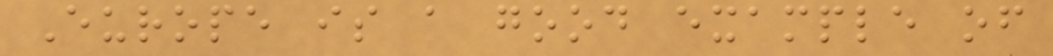Europe is a good example of
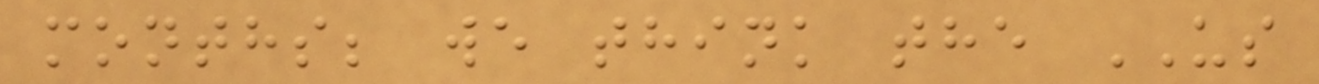months; we think the US
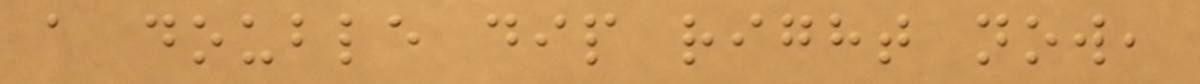a double dip right now,
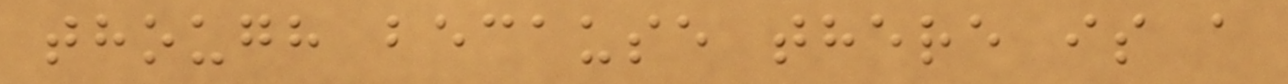though because there is a
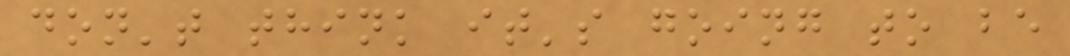don't think it's going to be
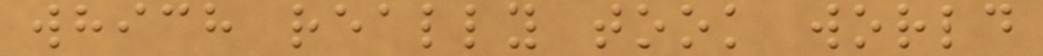which really took world
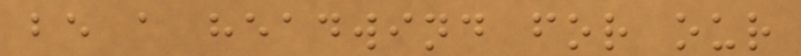be a headwind for our
